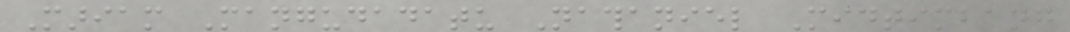Mariam Mangudadatu Nathaniel Midtimbang
